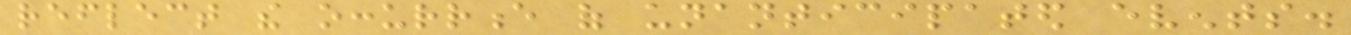reflect the occurrence of unanticipated events.
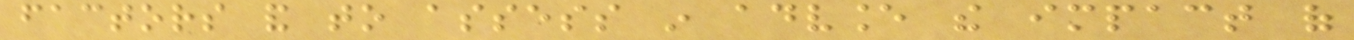factors and to assess in advance the impact of
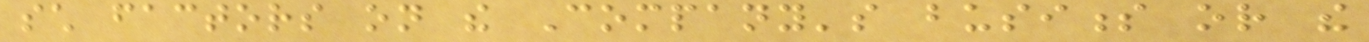such factors on the Company's business or the
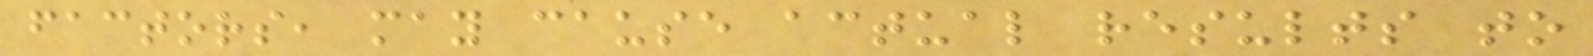factors, may cause actual results to
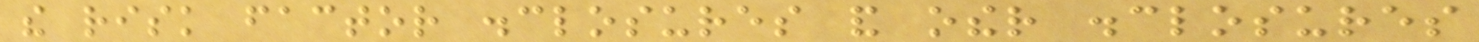the risk factor disclosures and other disclosures
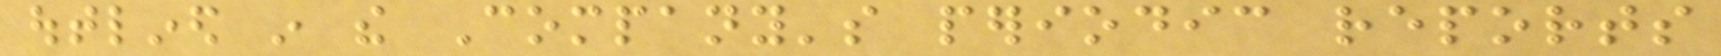outlined in the Company's periodic reports
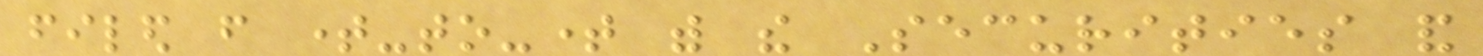filed from time-to-time with the Securities and
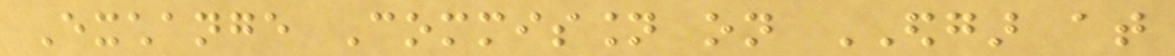Exchange Commission on EDGAR at
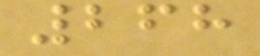268
